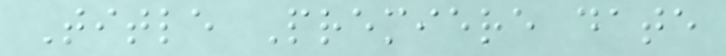Title Premiere date
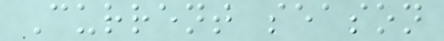Current season
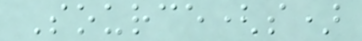Source(s)
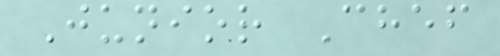Junior Chef
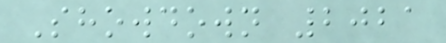Showdown 2021
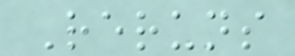Reruns
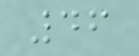46
